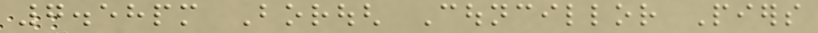7.58pm Borough Councillor Piers
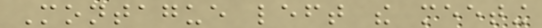Montague left the meeting
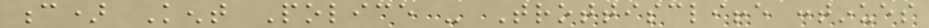c) Kent Police - Trottiscliffe continues
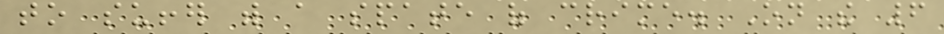to suffer with a spate of crime. On the 6
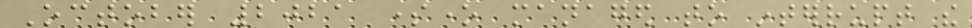October 2021 someone managed to interrupt the
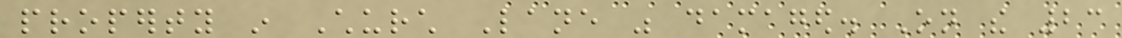property in Church Lane was damaged. On the 23
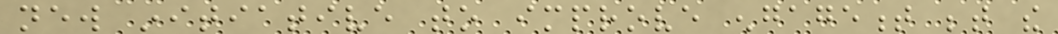new initiative to improve engagement between the
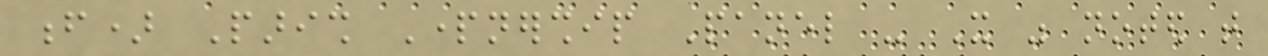f) Parish Partnership Panel - It was noted that
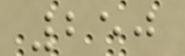250
